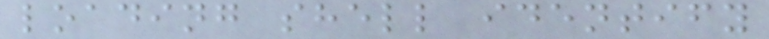loading shell identify
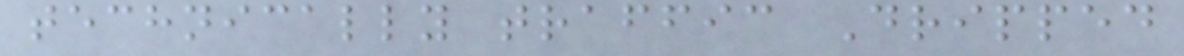technically traffic Dripped
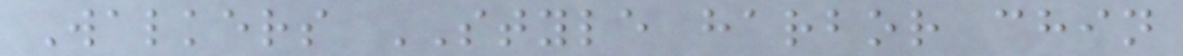Walkers STYLE harbor chin
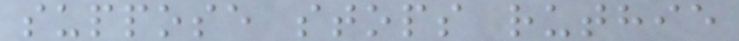suppose stops ruthie
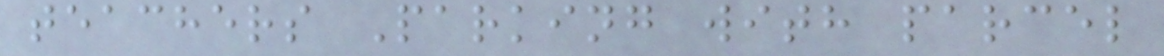teachers Parking with parcel
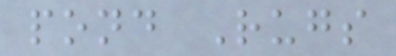pond Rugs
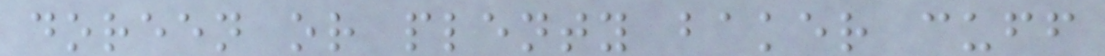doreen or plenty baker cuff
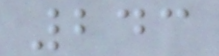243
